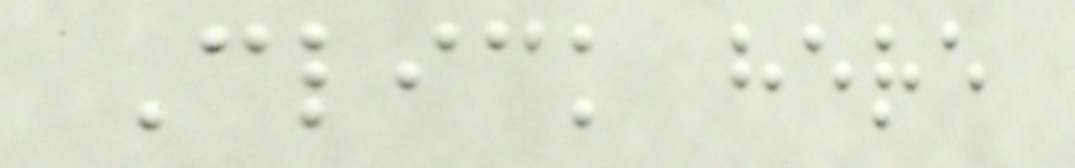Click here
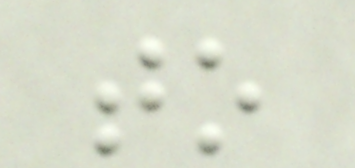to
